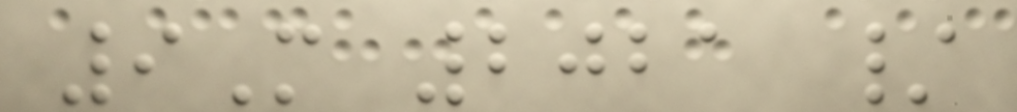9M 2021 /
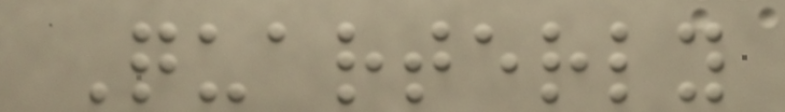Quarterly
